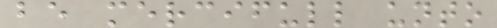be mercifull unto
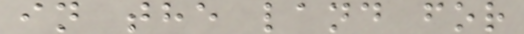in the land for
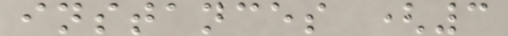instances (3
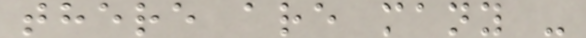there are many -
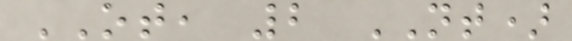OT, 2 NT)
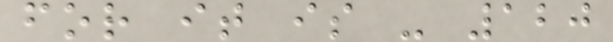for it is - 120
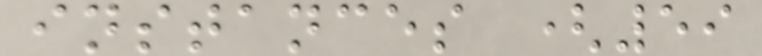instances (59
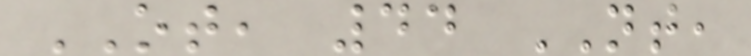OT, 44 NT,
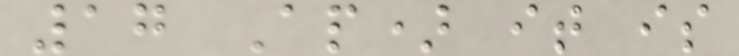17 Ap) it is
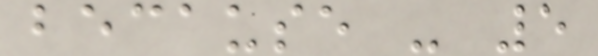because - 5
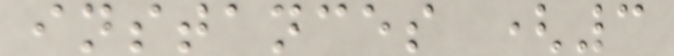instances (3
